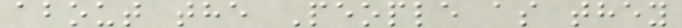about the People as they
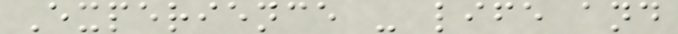Experience - life and
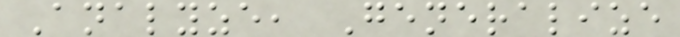Analyze, Generalize
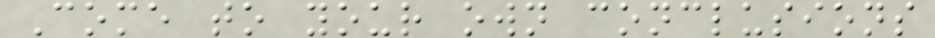Come to your own conclusions
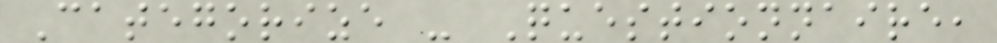Categorize - Questionnaire,
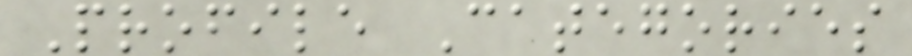Profile Categories
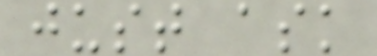just ask
